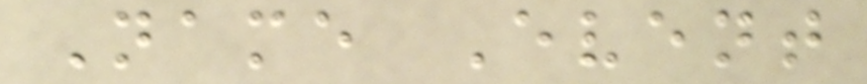Name Event
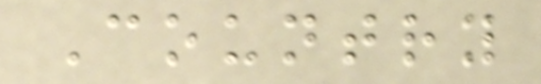Country
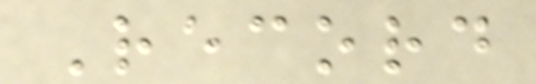Record
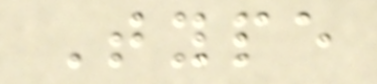Type
